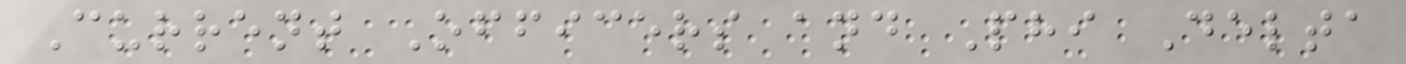Current Officers and Phi Delta
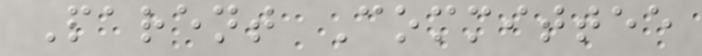Parent Committee
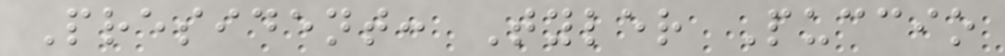President: Tyler Puccio
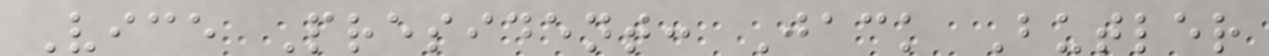Vice President: Jack Butler
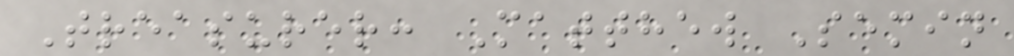Treasurer: Matthew Semin
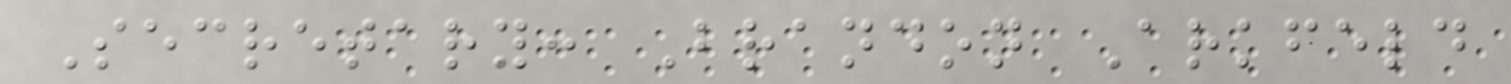Secretary: Brandon Arkfeld
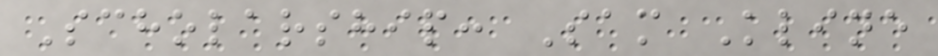Scholarship: Sam Kline
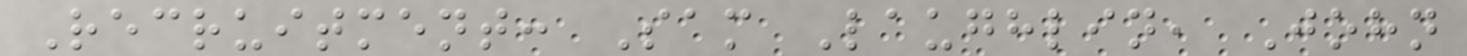Recruitment: Sam Laughlin, John
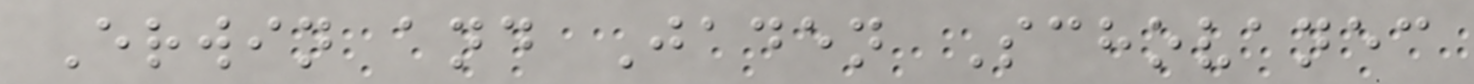Erwin and Jaden Schovanec
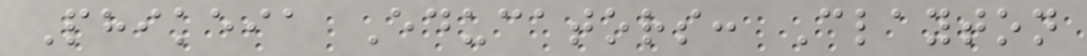Phikeia Educators: Clayton
